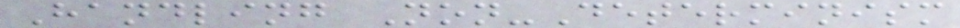Handling Non-Determinism
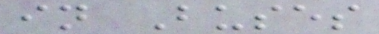in Buses
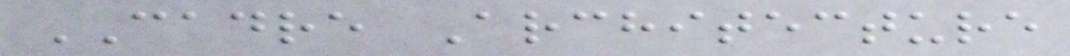CADRE Architecture
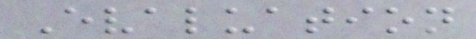Evaluation
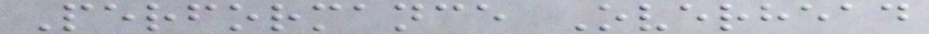Performance Overhead
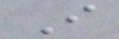I
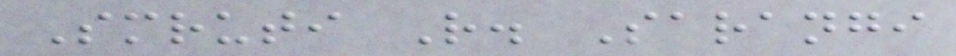Smruti R. Sarangi
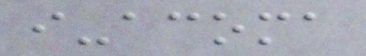i-acoma
